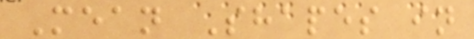Mean Shapes in
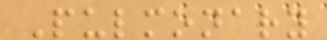Pulmonary
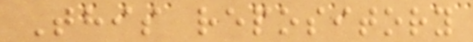This repository
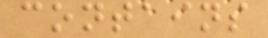contains
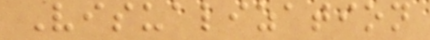Visualization
